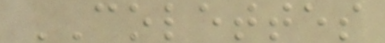COLETTES
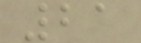21
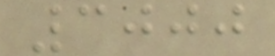3000
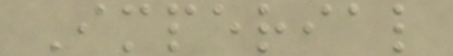Imperial
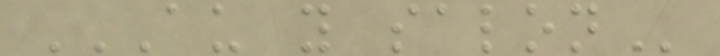AU Y SALON
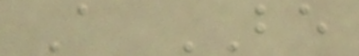A BE
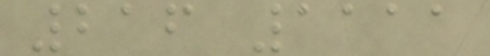216 1111
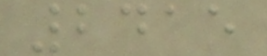2415
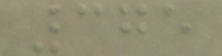375
